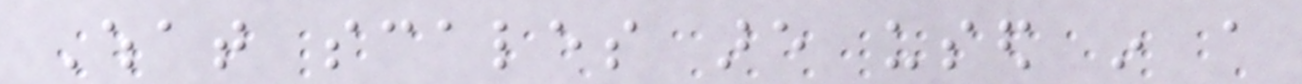What scales are used in a
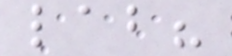lab?
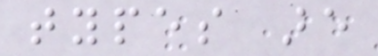types are
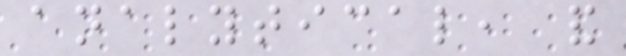analytical, and
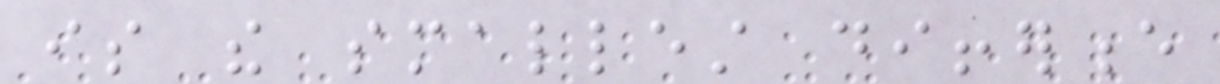is the smallest difference
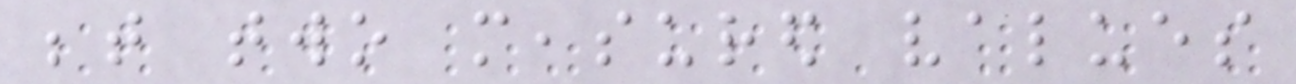between two measured values
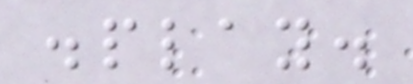display.
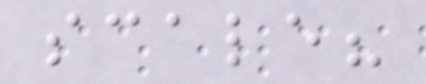scale?
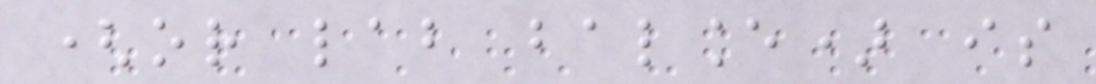(or lab balance) is
